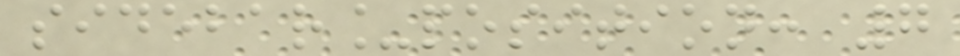sidebar_position: 7
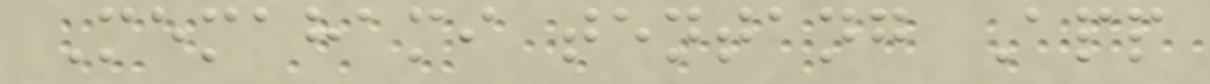Memahami tentang App
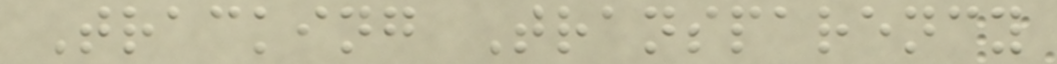Tracking Transparency
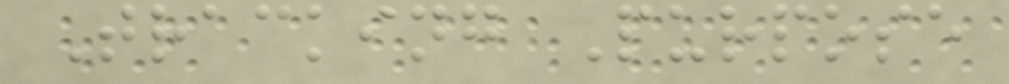Tracking Purpose
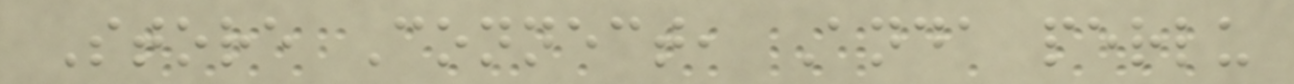Store Connect, Anda perlu
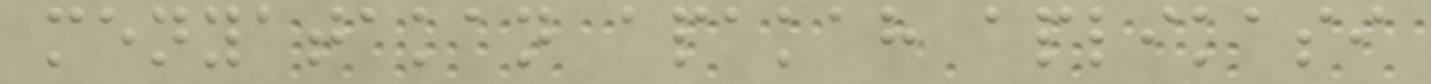menyatakan apakah aplikasi
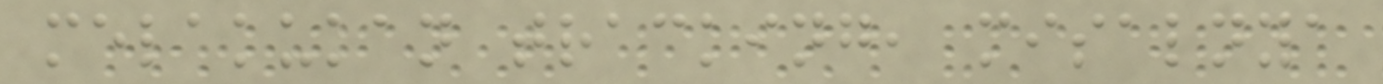melakukan tracking, misalnya
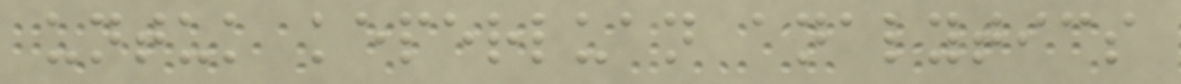untuk keperluan analytics
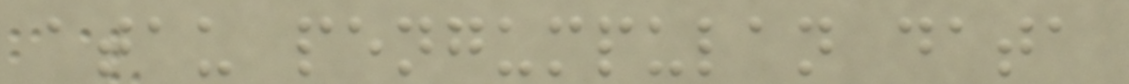atau pengumpulan data
